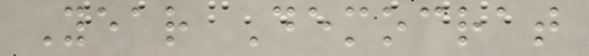Year Democrat
